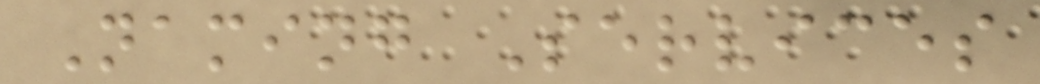Naming Services
